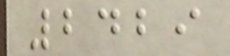2429
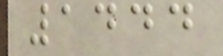1444
